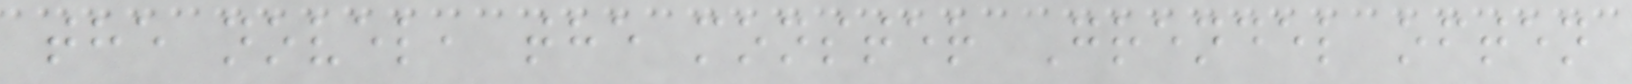the novel, the monster Grendel often
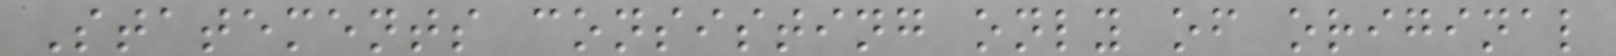Statements consisting only of original
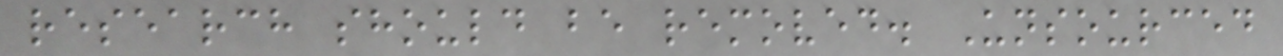research should be removed. Unsourced
